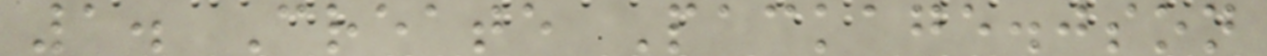1. Create Package.json
